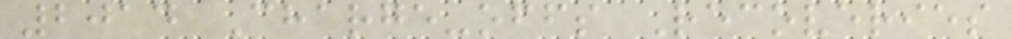2014 Charge-offs Recoveries
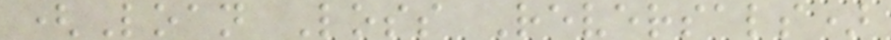(Loan Loss Reversals)
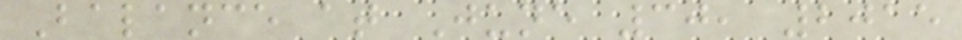Balance at June 30, 2015
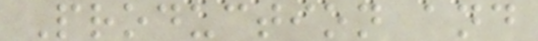Production and
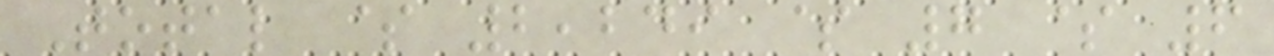Total $ 2,249 $ 7 $ 6
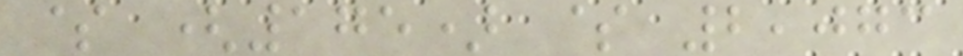$ (175) $ 2,073
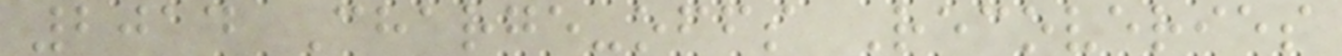2014 Charge-offs Recoveries
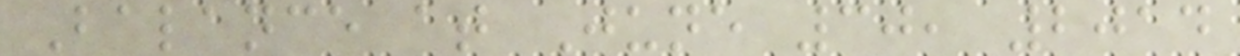Balance at June 30, 2014
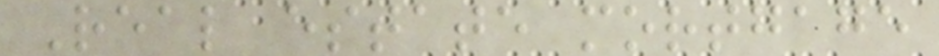Real estate mortgage
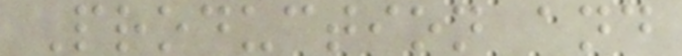Production and
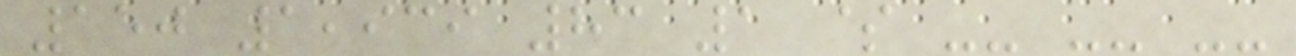150 1,939 83 1 $ -- -- --
